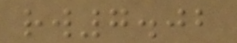rw7.02
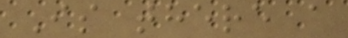Is there a
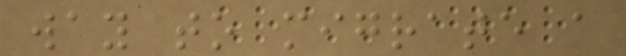way to migrate a
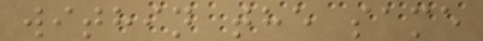within the same
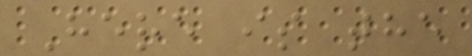Here is the
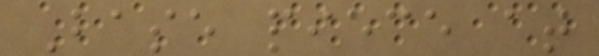Base piece at
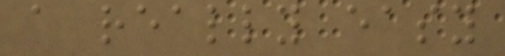a really easy
